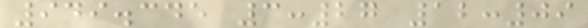949.345 3:27 12:09
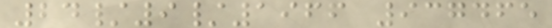24/9/1966 937465
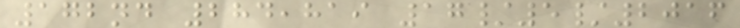172nd 284,819 17/5/2016
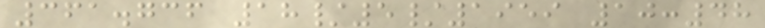361.736 18/5/1959 10:48
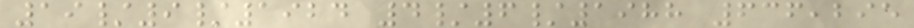19/9/1924 4/6/1988 636,295
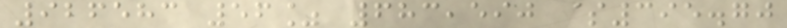926583 56% 683,590 $395.70
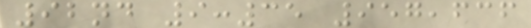92nd 9:35 957,636
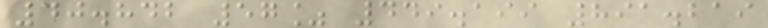40.842 57% 449.199 891.219
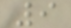9
